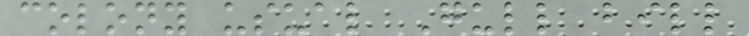colony usual Gull bill
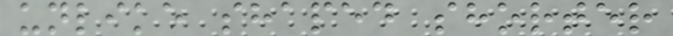unlike shaped shorter
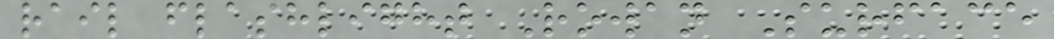rail flashlight Rowan Surface
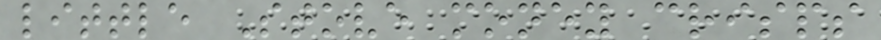little Stove money crisps
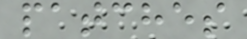patches
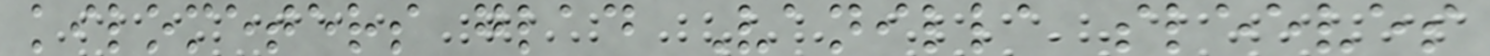kilometers glad Vanilla sleeves
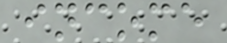income
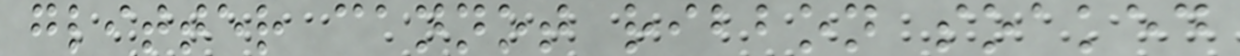glitter cannot ribbon soaked
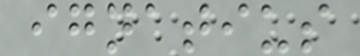ignatius
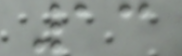13
